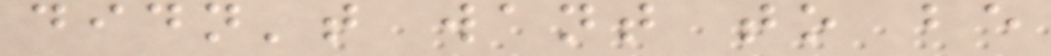didn't want to be
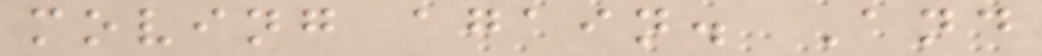moving again. And
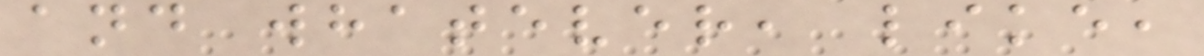and whatever, like,
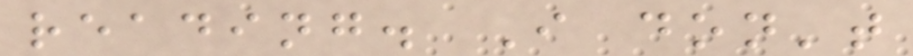reading. I don't
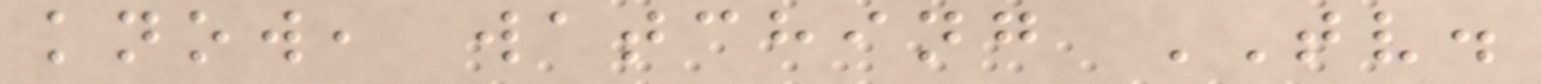know, watching TV.
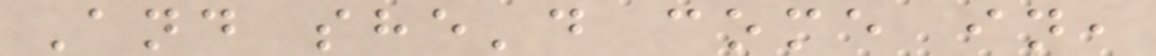And she'd come in,
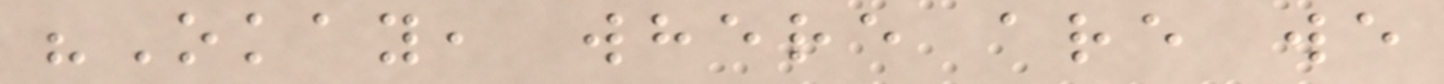"Okay, where are we
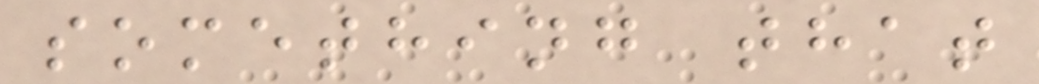something that
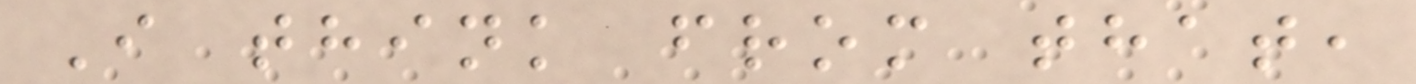I think from that,
